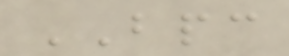BPC
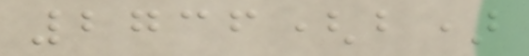2736(b)
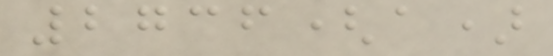2736(a)
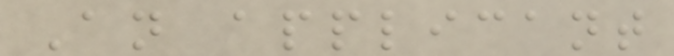An applicant
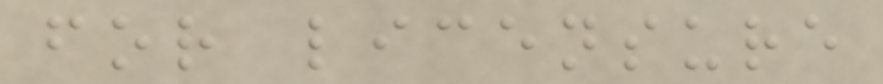for licensure
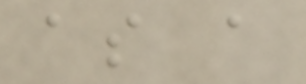as a
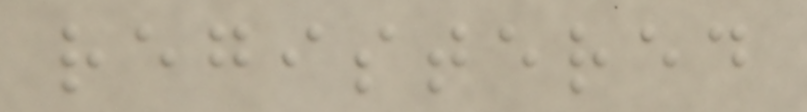registered
